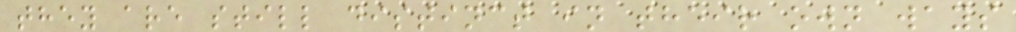they are still distinct in their own ways
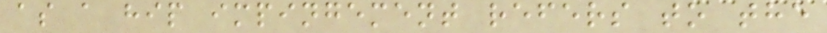as a hip impingement refers to the
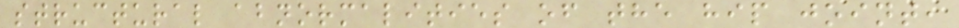structural abnormalities of the hip joint,
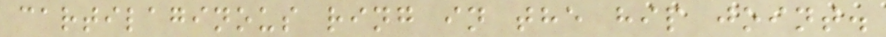cartilaginous ring in the hip joint.
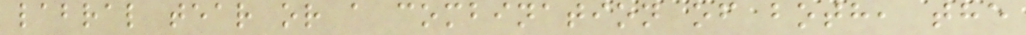labral tear or a combination of both, the
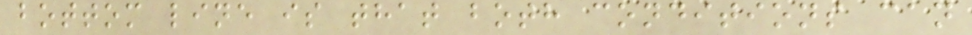bottom line is that both conditions can
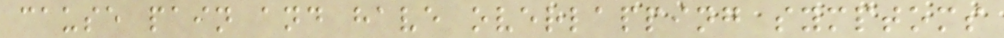cause pain and have overlapping symptoms
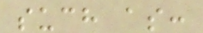such as:
